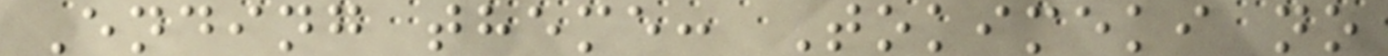Ending theme: Tokimeki no
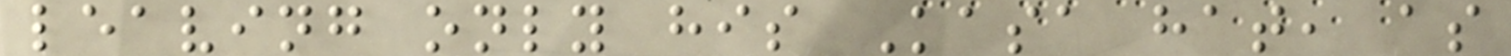leaving only his Kasa hat, as
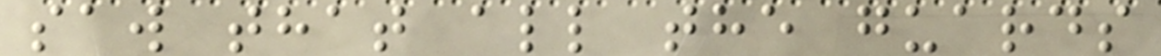saw that all the guards
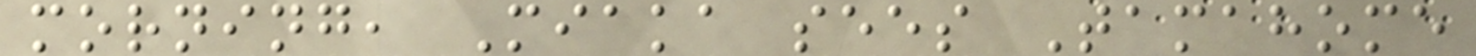morning, Miaka sees Tamahome
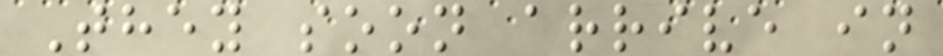They soon arrive in
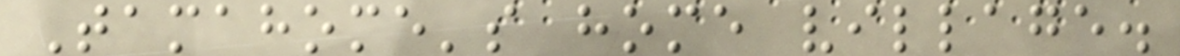Tamahome's home village.
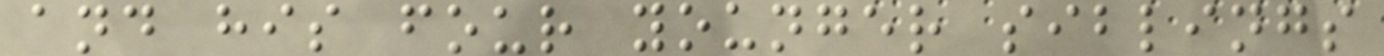and his four younger siblings
